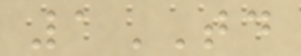1TD
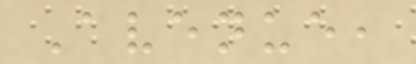Avenue,
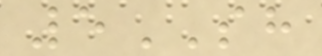5SH
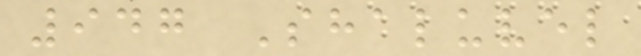947 Shaluvel
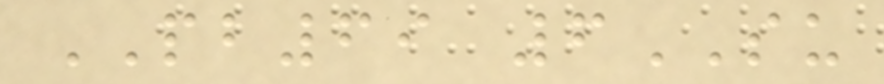PB69 6SU
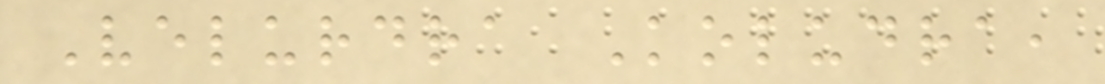Velurdra Koludra,
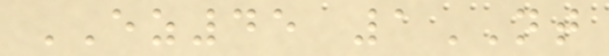EZ45 1NT
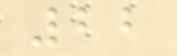22
